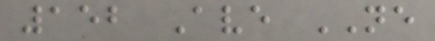152 Ave NE
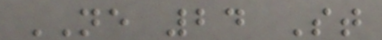NE 24 St
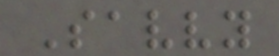Savvy
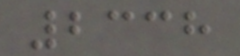2338
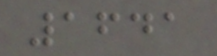1641
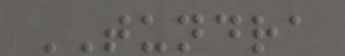TUNDRA
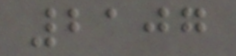2107
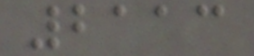2113
